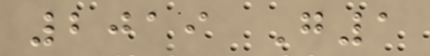2019 G1
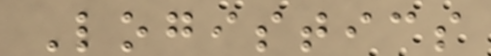Logistics
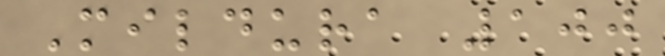Mildura 100
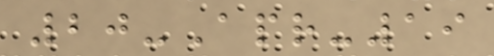20-Apr-19
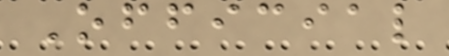Official
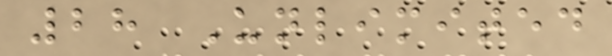28 Unlimited
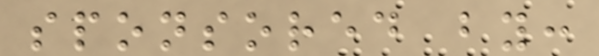sponsored by:
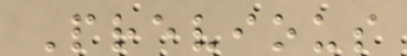Previous
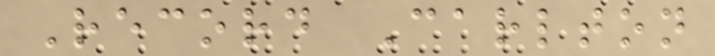Record Carlton
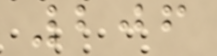206
